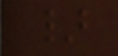}
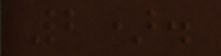2).
